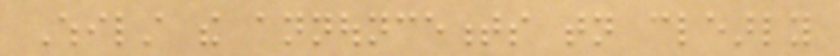Whilst the announcements tonight clearly
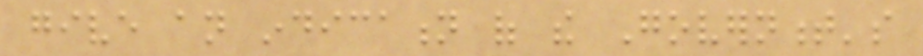give an indication of the Government's
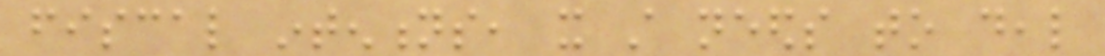fiscal intentions, it still needs to deal
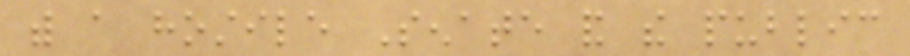with a hostile Senate and the public
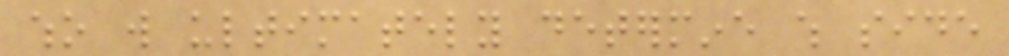who will ultimately determine which side
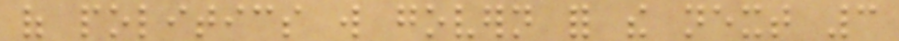of politics will govern for the next 3
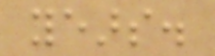years.
